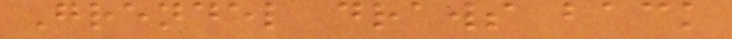Grendel draws back
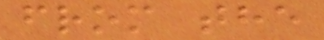from the
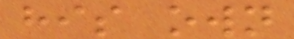his own
